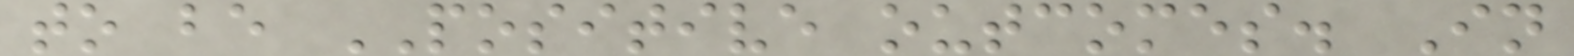to be POSITIVE outcomes. In
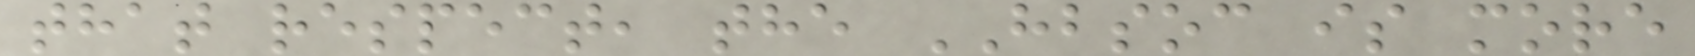that respect, the HBSOC is more
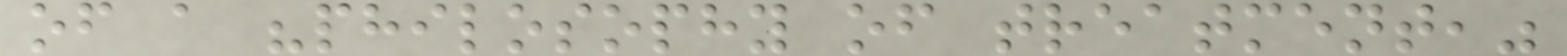of a "philosophy of treatment,"
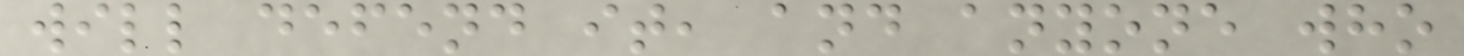will defend it, and anyone who
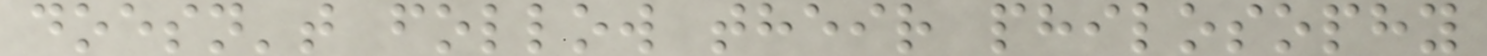doesn't follow their philosophy
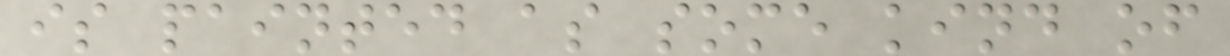is painted as some kind of
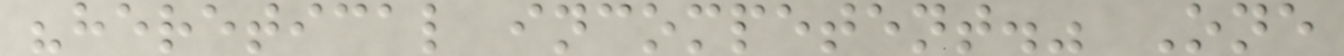"heretical incompetent." One
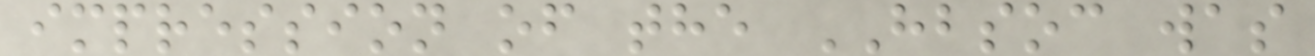impression of the HBSOC was
